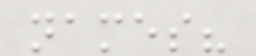names?
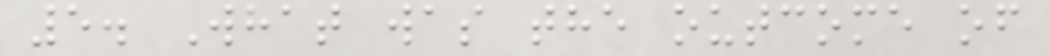5. What was the outcome of
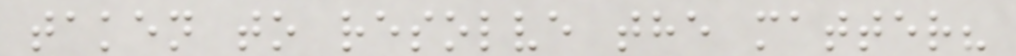taken to resolve the matter?
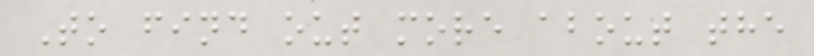To find out more about the
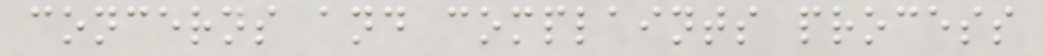concerns and complaints process
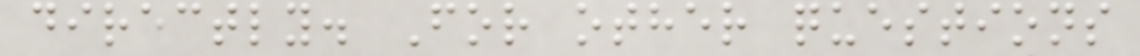directly. For other questions
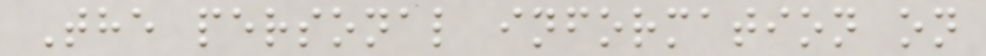The personal information on
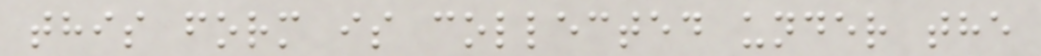this form is collected under the
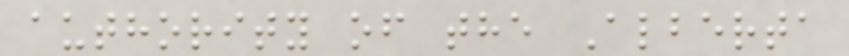authority of the Alberta
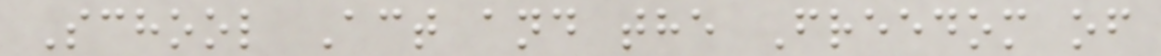School Act and the Freedom of
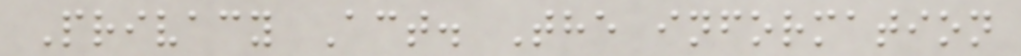Privacy Act. The information
